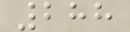288
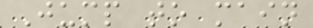Jump to main
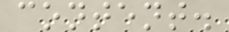content.
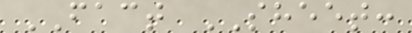FACT SHEET:
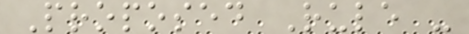Proposed Rule -
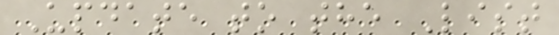Update to the List
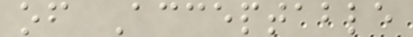of Acceptable
